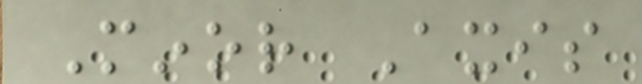Minor Axis
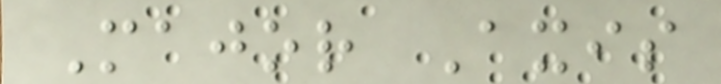Major Axis
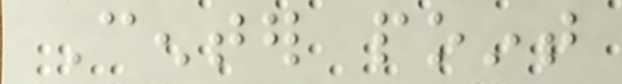Center point
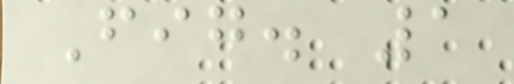Fig. 1
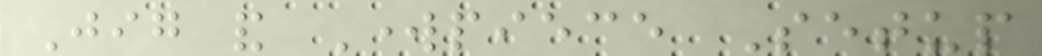Jig and Workpiece Setup
